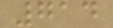714
